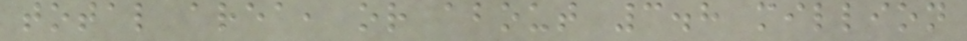total area, or about 3.8 million
